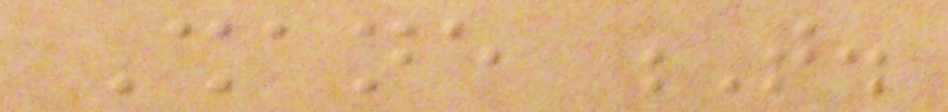Shane T.
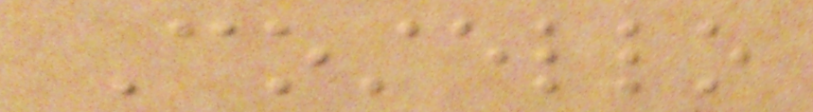Costello
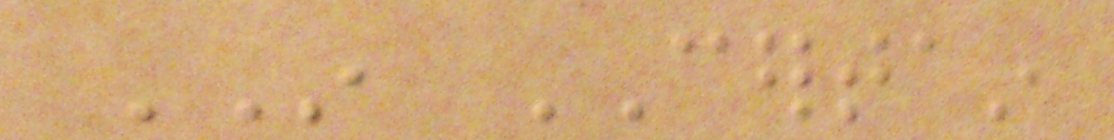IN CERTAIN
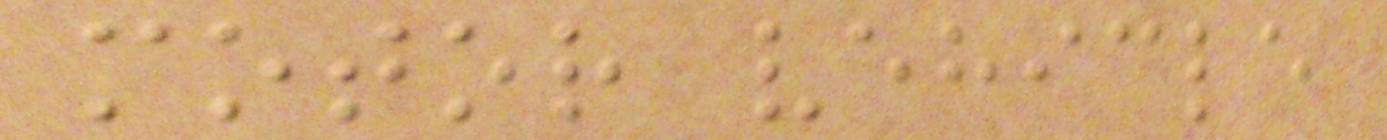motor vehicle
